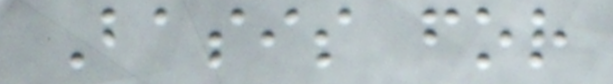Basis for
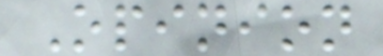Opinion
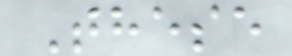These
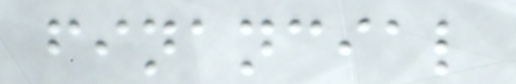financial
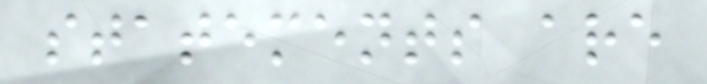statements are
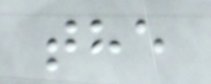the
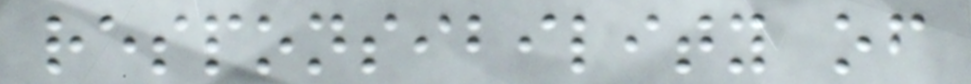responsibility of
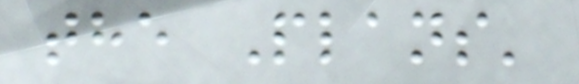the Plans'
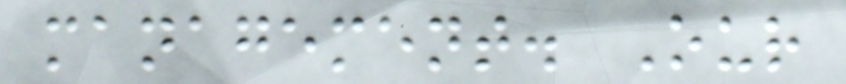management. Our
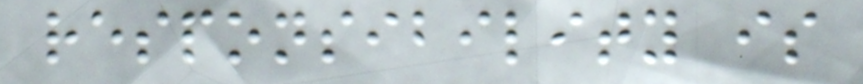responsibility is
